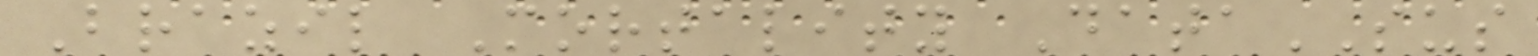Brazil Mortality DataSUS
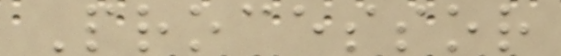Processor
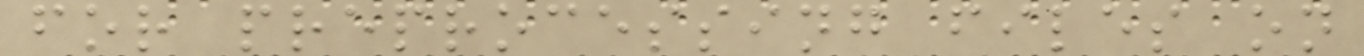for preprocessing files on
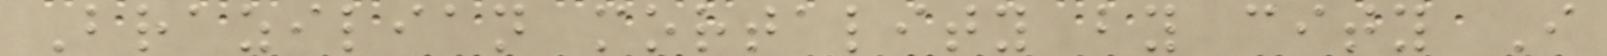Brazilian mortality by city I
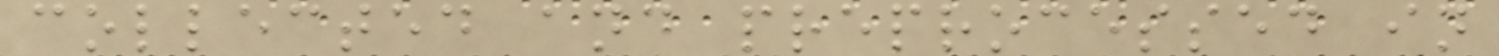collected and preprocessed in
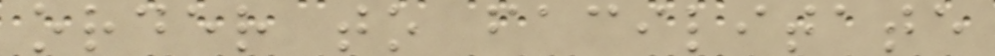order to facilitate
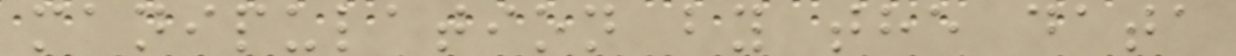manipulation by the data
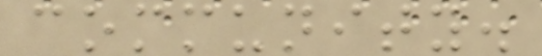community.
